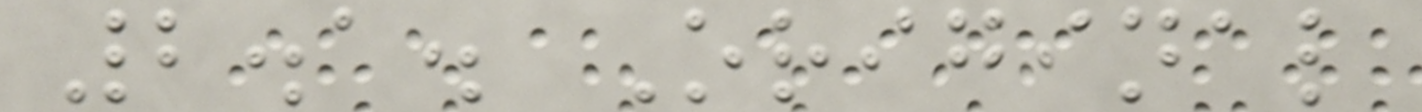2.1. Original
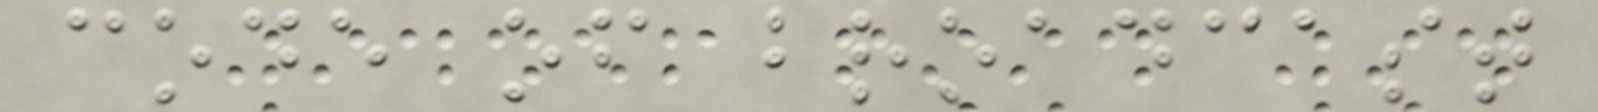code of broadcast
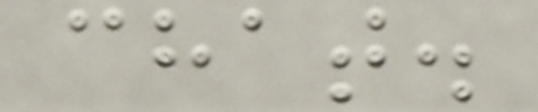chat.
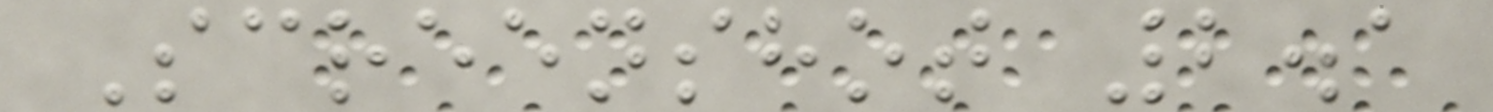Screenshot 2.1
